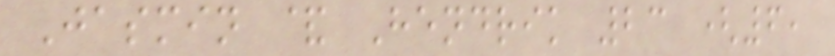Jasmin & Hendrik 23 (6,
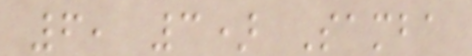6, 3) Samba
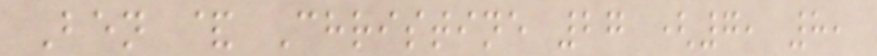Ben & Christine 27 (7, 8,
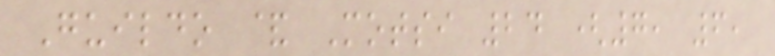Guildo & Motsi 24 (7, 6,
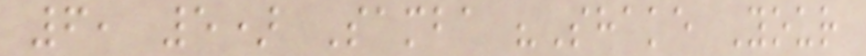6, 5) Samba "Shake Your
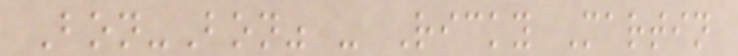Bon-Bon" - Ricky Martin
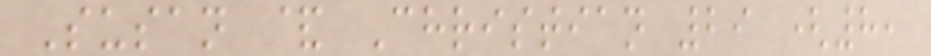Susan & Christian 29 (8,
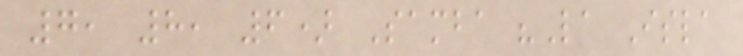7, 8, 6) Samba "La Isla
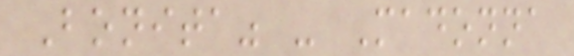Bonita" - Madonna
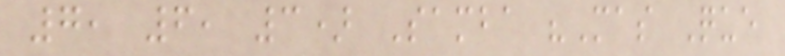7, 6, 3) Samba "Mas Que
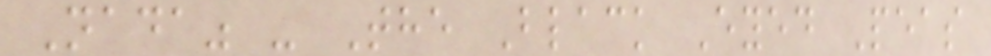Nada" - The Black Eyed Peas
